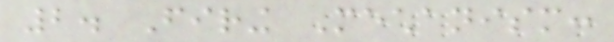2. Firing Mechanism:
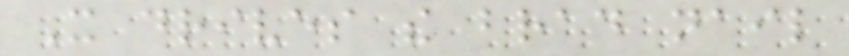It drives the brad nail
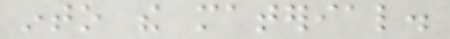into the material.
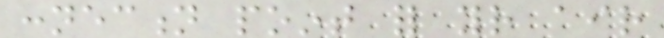connection point for your air
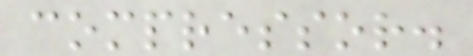compressor.
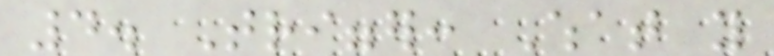4. Trigger: What you
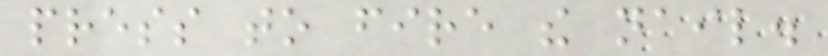press to fire the nail.
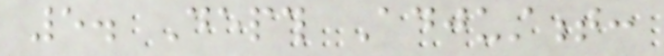5. Depth Adjustment:
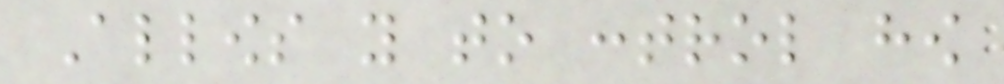Allows you to control how
